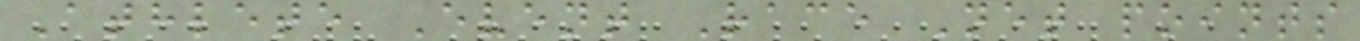Athlete Event Race Net points
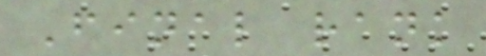Final rank
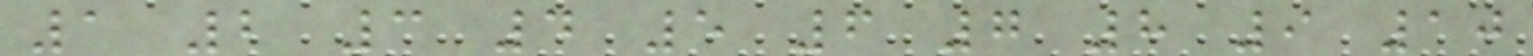1 2 3 4 5 6 7 8 9 10
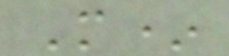M*
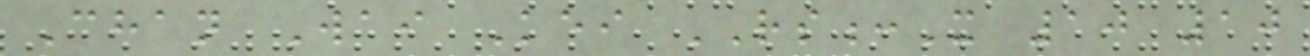Chan Wai Kei RS:X 10 10
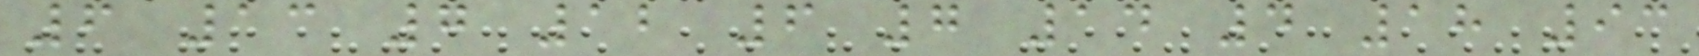6 13 7 12 6 7 14 4 18 93
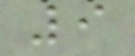9
